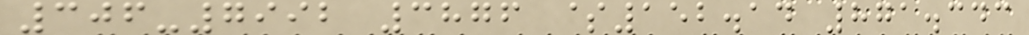306-7992 3876 $152.14 871.343
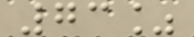73%
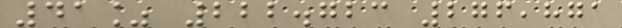41% 222.723 276,871
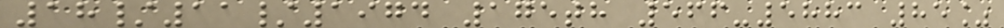18/11/1974 175th 566-5883 85%
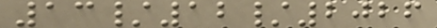13/12/2026
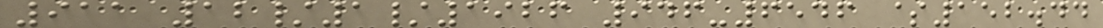911 12/1/1926 946-6546 $152.44
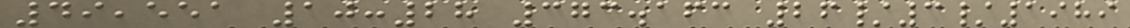49,551 10:28 373.163 26/3/1989
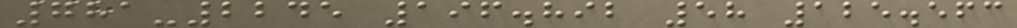781-2245 196.892 58 125.563
